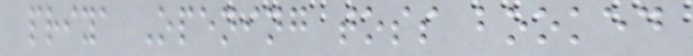priya Opening toss booked
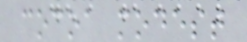cocoa modest
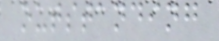outstanding
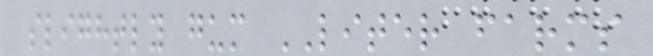slightly gum LITER farms
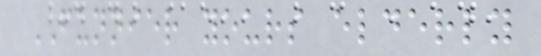FUNNIER yours elderly
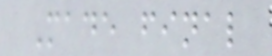Made final
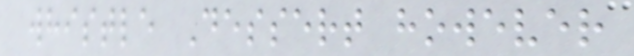whistle Dessert however
